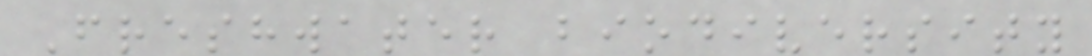Freshwater biodiversity
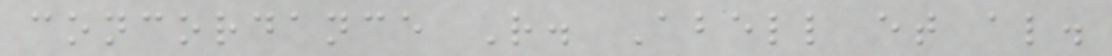concordance R. Abell et al.
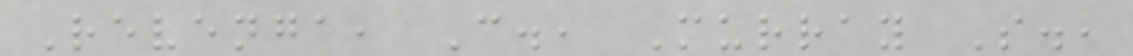Revenga, C., Murray S.,
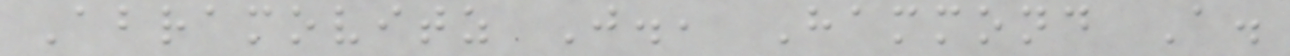Abramovitz J., Hammond A.
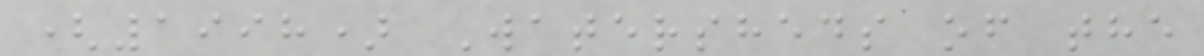(1998) Watersheds of the
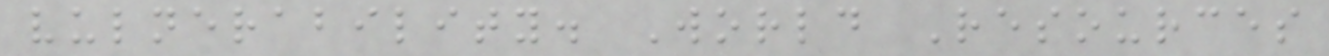vulnerability. World Resources
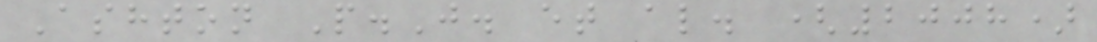Ashton P.J. et al. (2008)
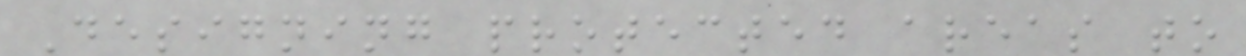Designing protected areas to
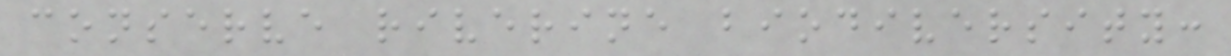conserve riverine biodiversity:
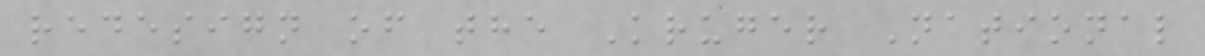redesign of the Kruger National
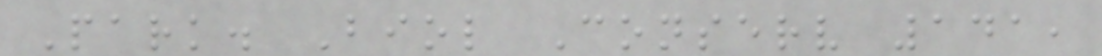Park. Biol Conserv 141,
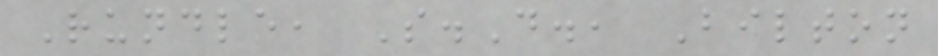Rundle, S.D., Bilton
